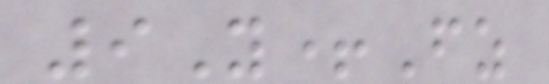9Y+Fz
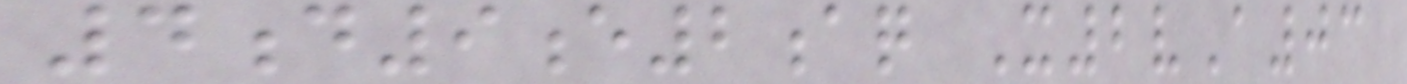4d9e2aq X2vA03
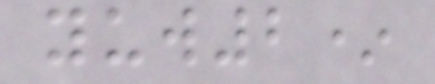yuw2*
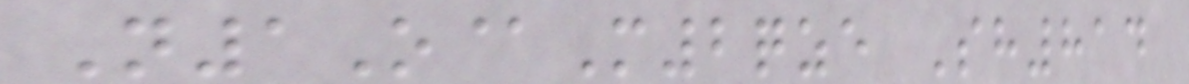N1O@M2qze Sh814
